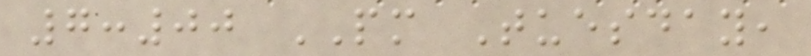7:00 PM Tuesday,
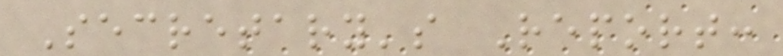Secretary's Report:
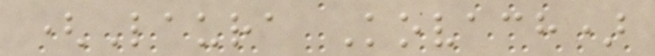(Laura Kovach)
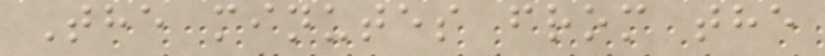The minutes from the
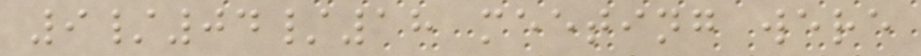9/04/18 meeting were
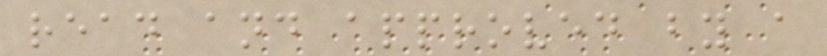read and approved by a
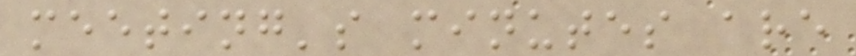meeting's minutes are
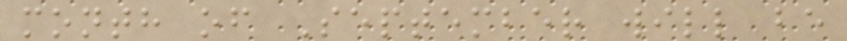month of September will be
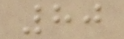80
